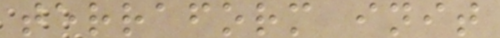terraform init
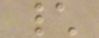\
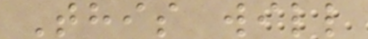This will
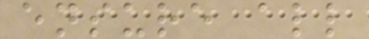ensure all
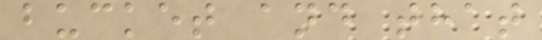bucket and that
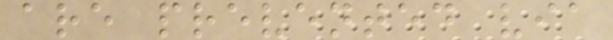are prevented via
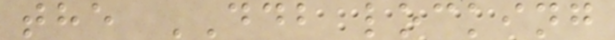the DDB locking
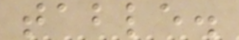table.
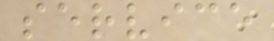service
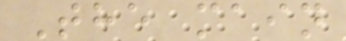The main
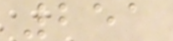251
